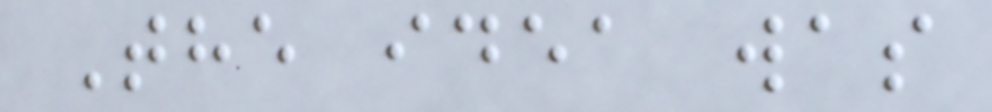The idea was
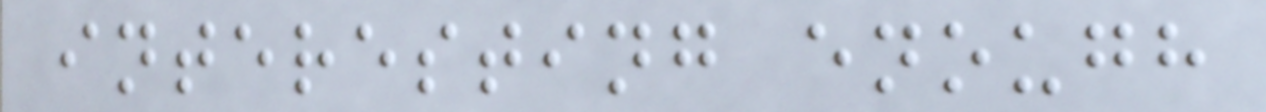interesting enough
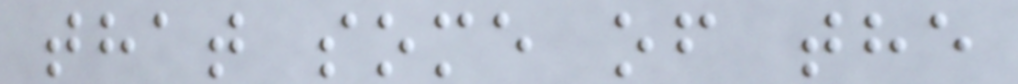that some of the
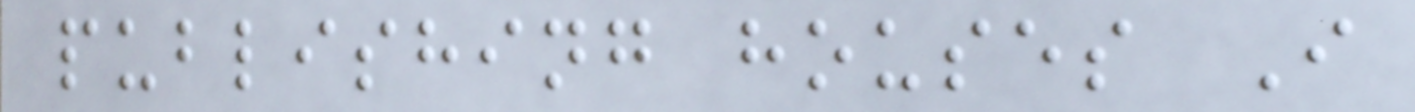publishing houses I
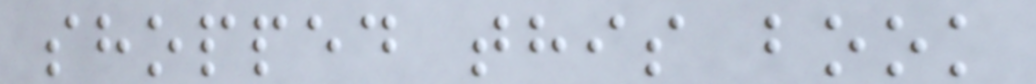shopped this book
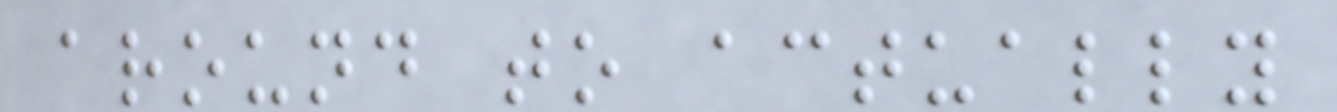around to actually
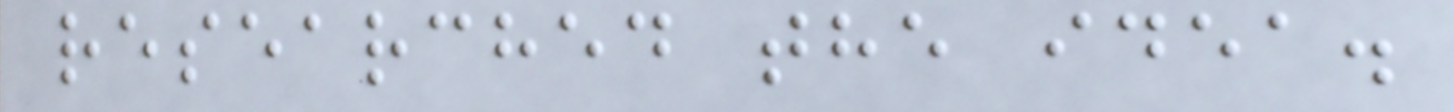researched the idea.
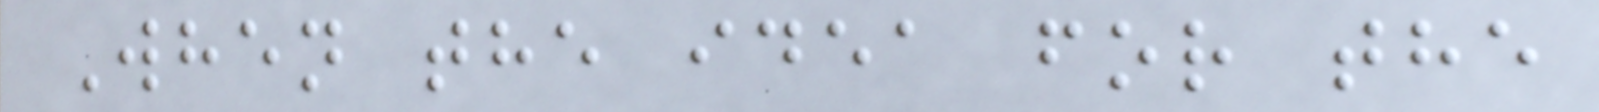When the idea for the
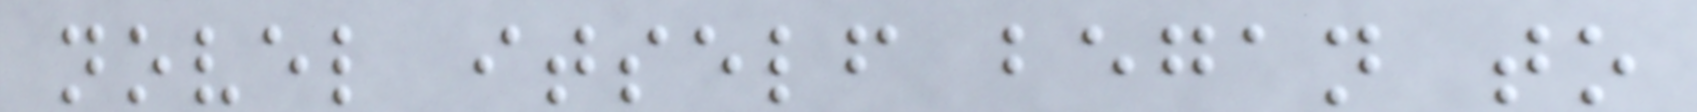novel itself began to
